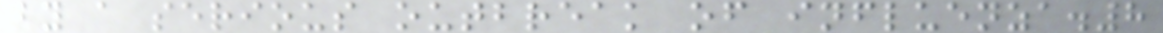by a serious outbreak of influenza.8
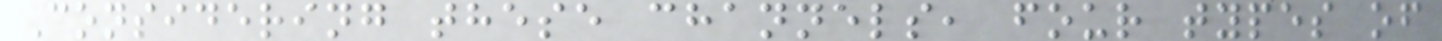Considering these channels, four types of
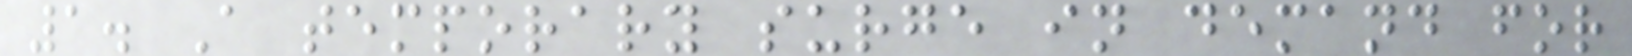1. A temporary surge in demand for
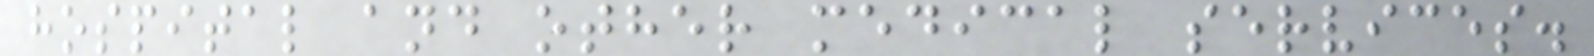hospital and other medical services.
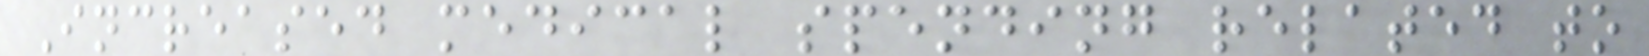Increased medical spending related to
